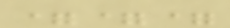===
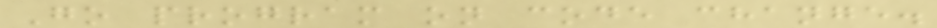Go program on code change.
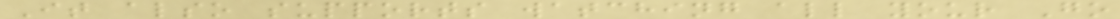It also supports watching all your Go
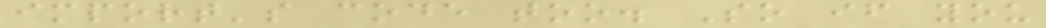import's code too. So if you
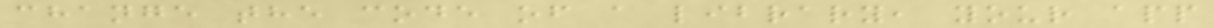change the code of a library, your app
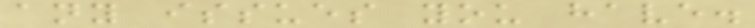any issues you have.
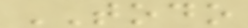TODO
